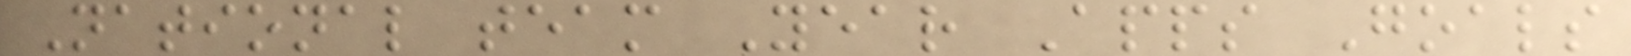National team Year Apps Goals
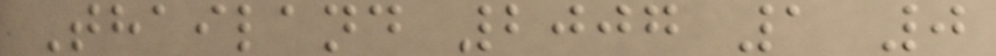Thailand 2007 1 0
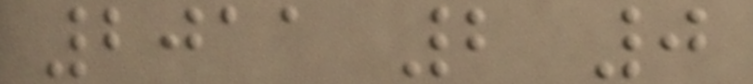2011 2 0
